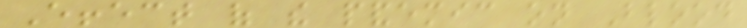Effect of the pandemic on Blood
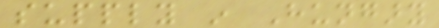supply in Hungary
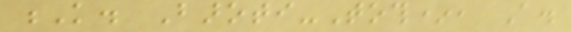K. Baroti-Toth*, A.
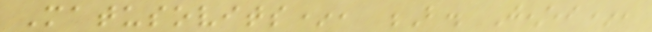Matusovits*, B. Jenei*,
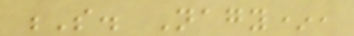S. Nagy*,
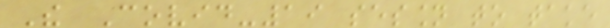The Covid-19 session to take
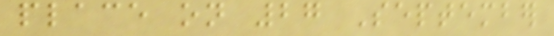place on 27 September
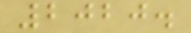2020.
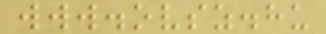www.ovsz.hu
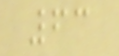63
